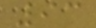93
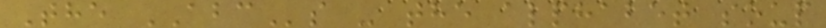The ABCs - the alphabet soup
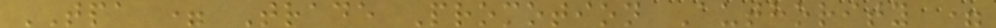TPA = Trade Promotion Authority =
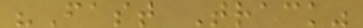"Fast Track"
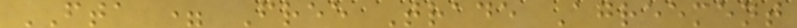FTA = Free Trade Agreement
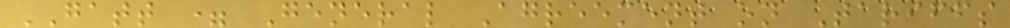GATT = General Agreement on Tariffs
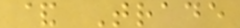& Trade
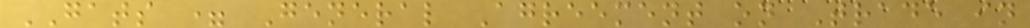GATS = General Agreement on Trade in
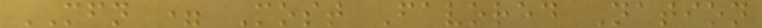MFN = Most Favored Nation
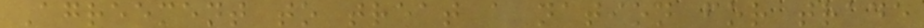Agreement to treat a nation for trade
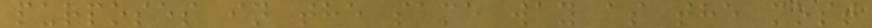purposes in the same way as the most
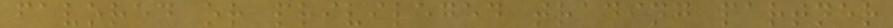favored or privileged trading partner
